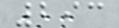293
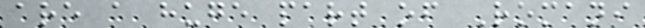are a huge part of Romani
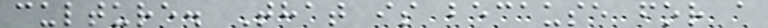culture. That is because for a
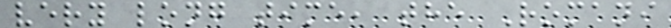very long time, the Romani
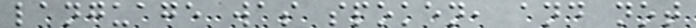language was spoken, and not
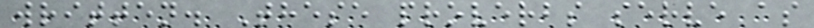written. These proverbs serve as
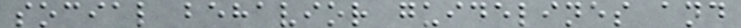social behavior guidelines and
